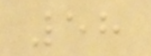58
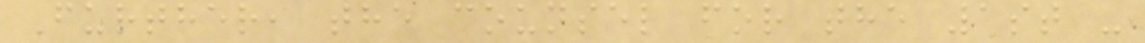Further, the counsel for the 1st -
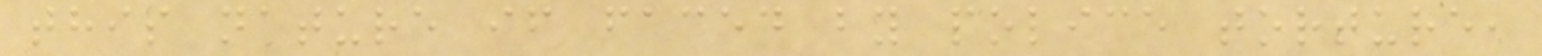this nature if faced by police torture,
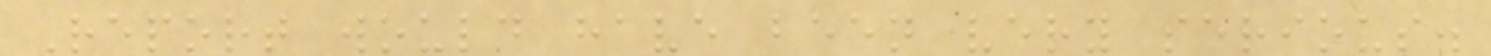Report would have been very serious.
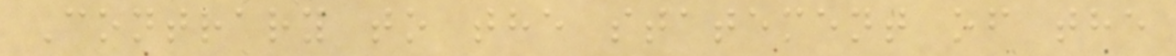Contrary to the statement of the
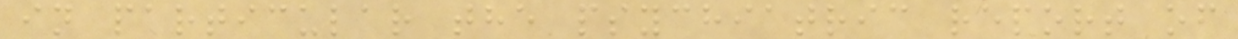in particular the psychiatric report of
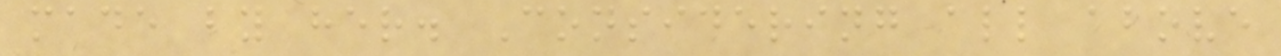made by her. Considering all above
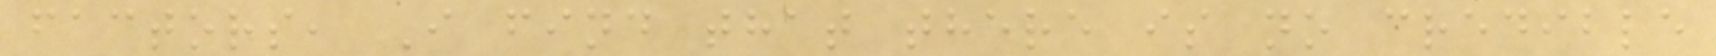factors, I find that there is no credible
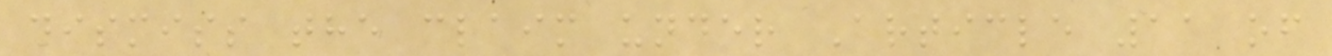dismiss the claim under Article 11 of
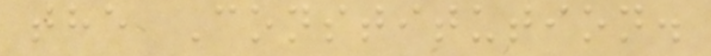the Constitution.
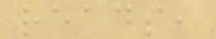reads,
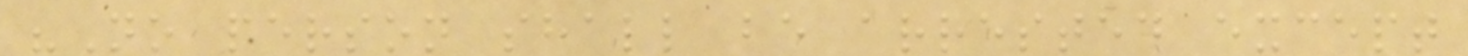"No person shall be arrested except
